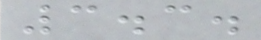3.3.
